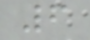6
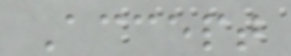Accept
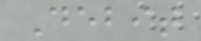Debit
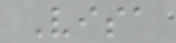Visa
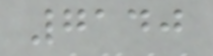7140
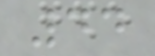44
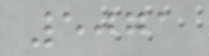5071
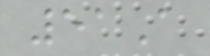51A
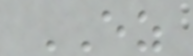EZ
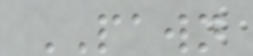PAWN
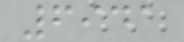6941
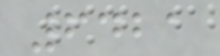6421
